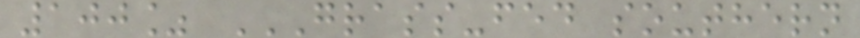100% GRASS-FED SOUTHERN
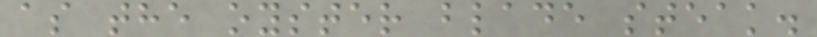as the oyster blade steak.
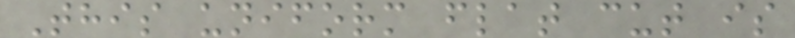This uniform flat cut is
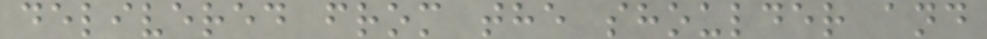delivered from the shoulder and
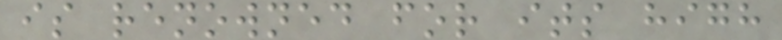is renowned for its high
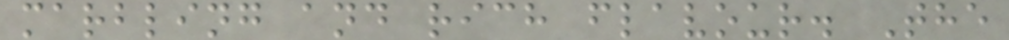marbling and rich flavour. The
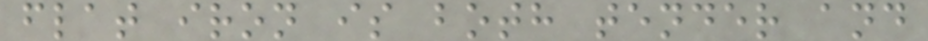flat iron is both tender and
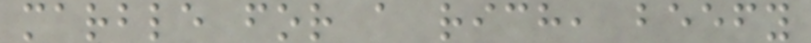marble for a rich, beefy
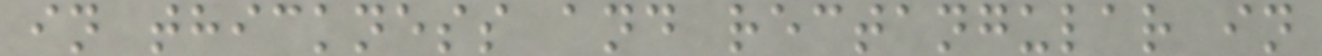in thickness and rectangular in
